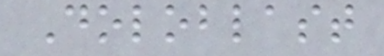Doloblast
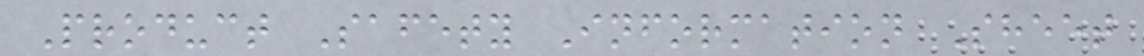Product Safety Information Sheet
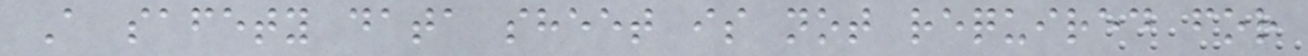A safety data sheet is not required for
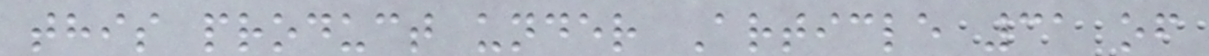this product under Article 31 of
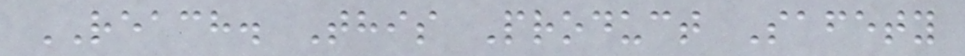REACH. This Product Safety
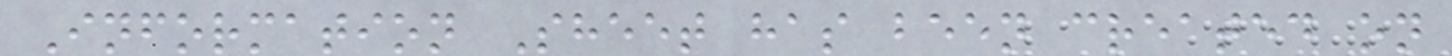Information Sheet has been created on
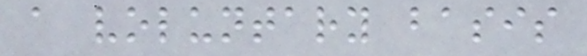a voluntary basis
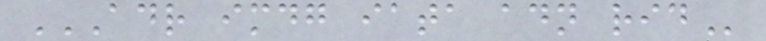ADR IMDG IATA ADN RID
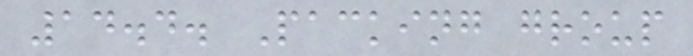14.4. Packing group
